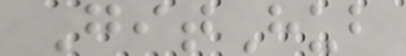GitHub
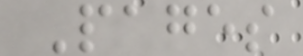Pages
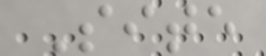Site
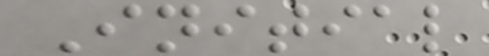Initial
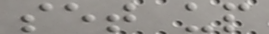set up
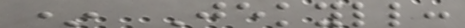* Jekyll:
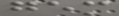gem
